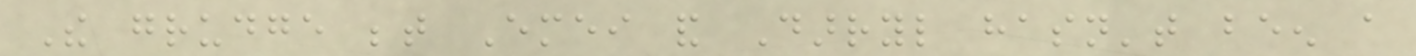The grudge between Emei and Darryl hasn't been a
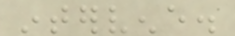intervene.
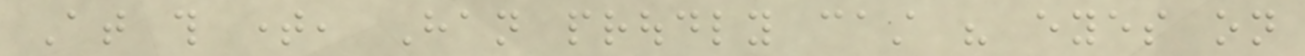At this time, Han proudly cast his eyes on
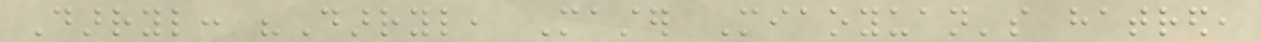Darryl: "Darryl, Master Miaoyuan's hatred,
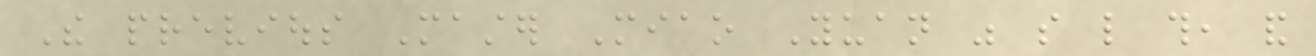The previous Master Miao Yuan was so like this, and
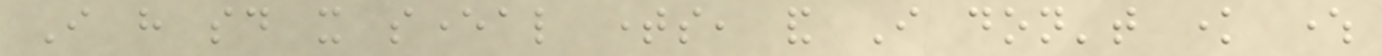I have said it several times, and I don't know where
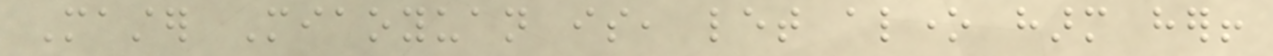Master Miaoyuan is, let alone harm her!
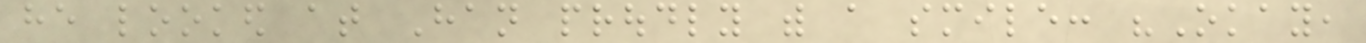he looked at Han proudly with a smile: "Okay,
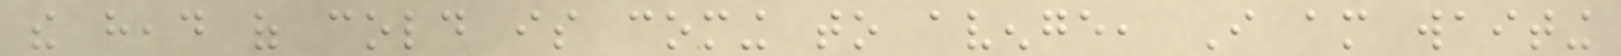the head of cold is coming to avenge, I am waiting
